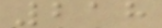218
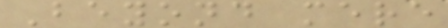Beyond mere
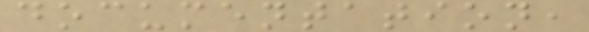documentation,
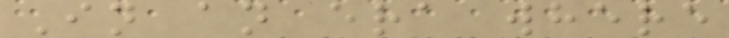In an era where
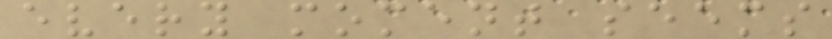every moment seems
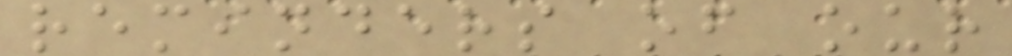reminders of our
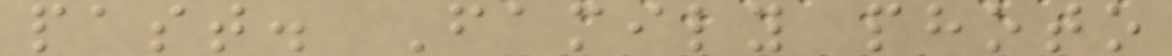past. Family photo
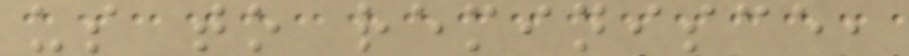us to reminisce,
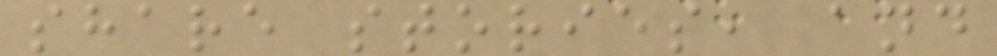share stories, and
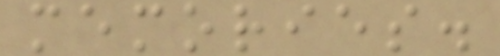memories.
